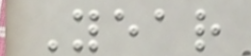Year
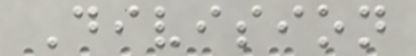Division
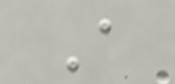A
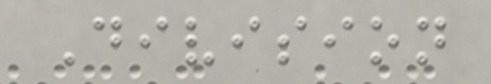Division
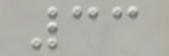33
